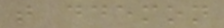that ddemon
